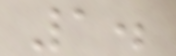1.
